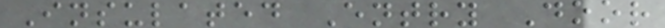Insulated Entry Door
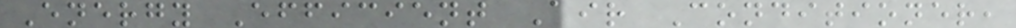Energy Efficient Air Conditioner,
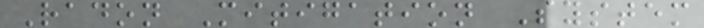Radon Mitigation System
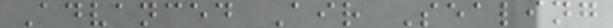Advanced Air Sealing
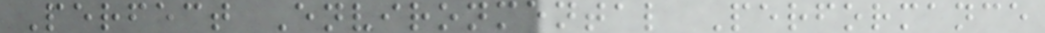Perfect Environmental Performance
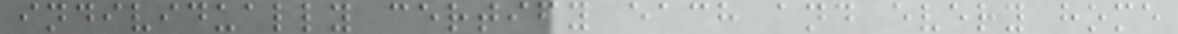individually certify each and every home
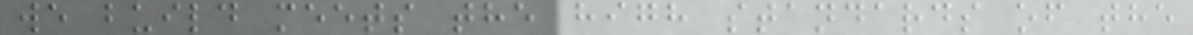we build meets the high standards of the
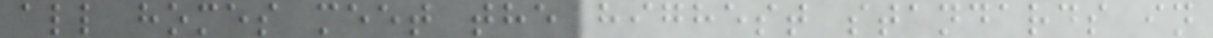all homes meet the highest standards in
